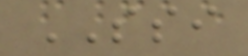SSI
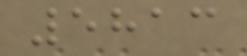5813
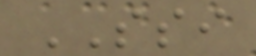SSI
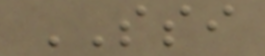SSI
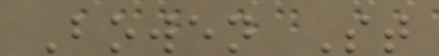Bowen St
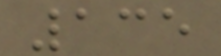135
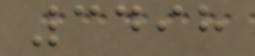3498
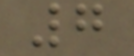7
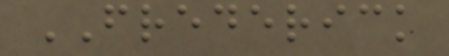FREDERICK
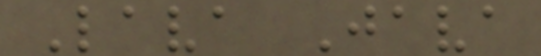Lava Java
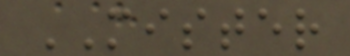MISTER
